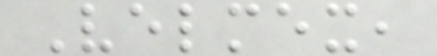Velmex,
